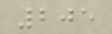205
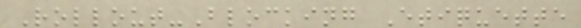Rollout-Blocking Etiquette
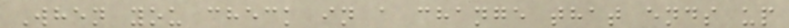When you check in a change that ends up
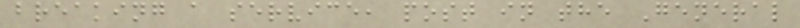breaking a service, post in the General
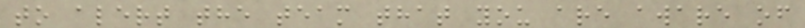to alert the team that you are aware of
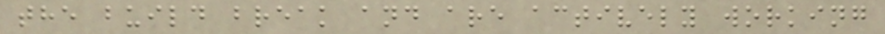the build break and are actively working
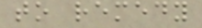to remedy
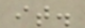it.
